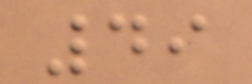49
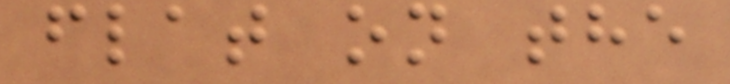flat on the
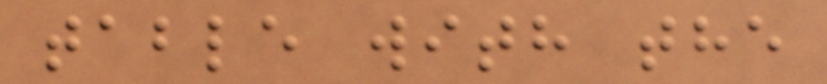table with the
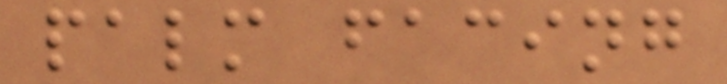palm facing
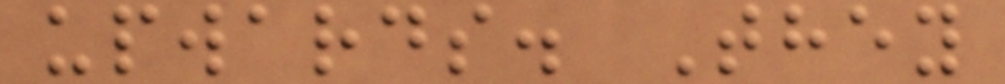upwards. They
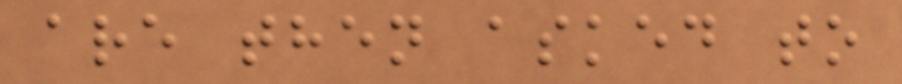are then asked to
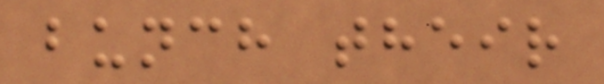bunch their
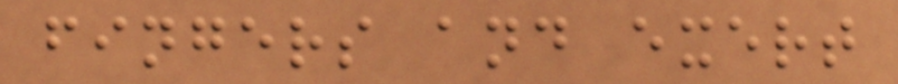fingers and exert
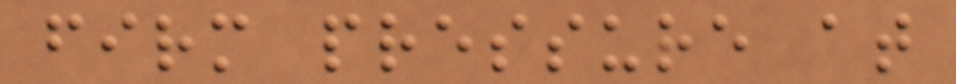firm pressure at
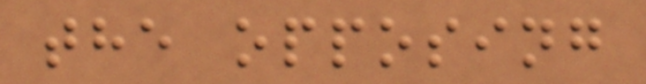the opposing
